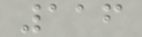116
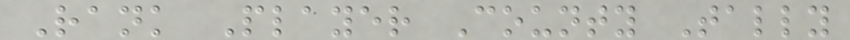Rank Player County Tally
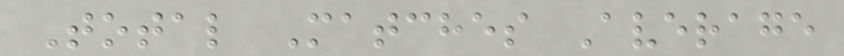Total Matches Average
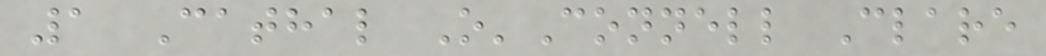1 Cathal O'Connell Clare
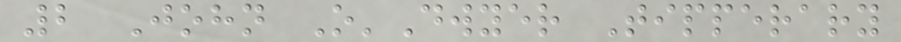2 John O'Dwyer Tipperary
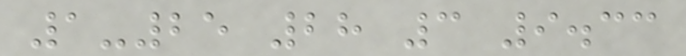1-25 28 3 9.33
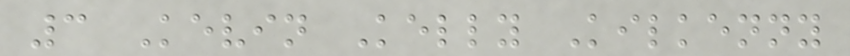3 Kevin Kelly Kilkenny
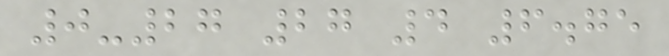0-27 27 4 6.75
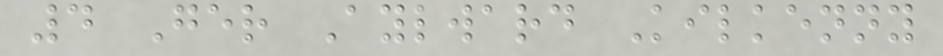4 Ger Aylward Kilkenny
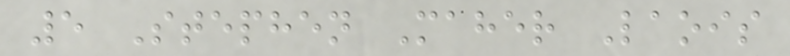5 Stephen Maher Laois
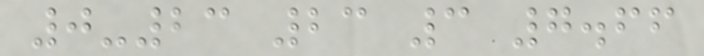0-23 23 3 7.66
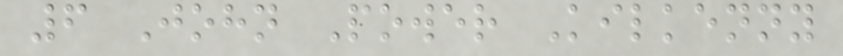6 John Power Kilkenny
